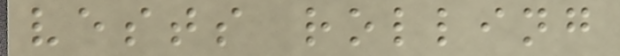vests rolling
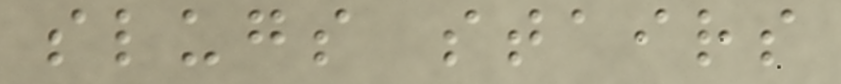slugs stairs
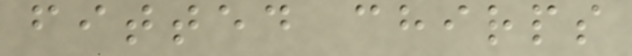fitted chirps
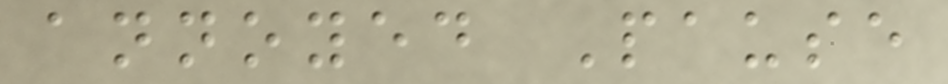annoyed Pause
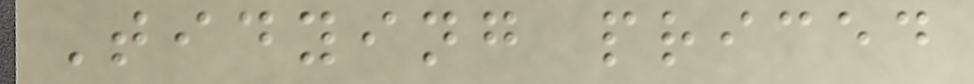Tidying priced
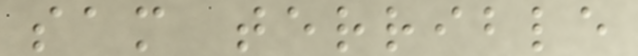sam terrible
